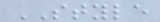STYLE
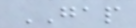GAP
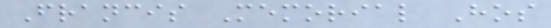Francis Memorial Hos
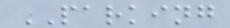PARKING
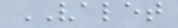VALET
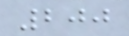200
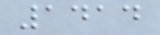1414
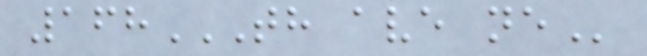168TH AVE NE
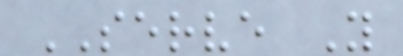SERVE Y
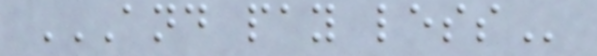AND PAY LESS
